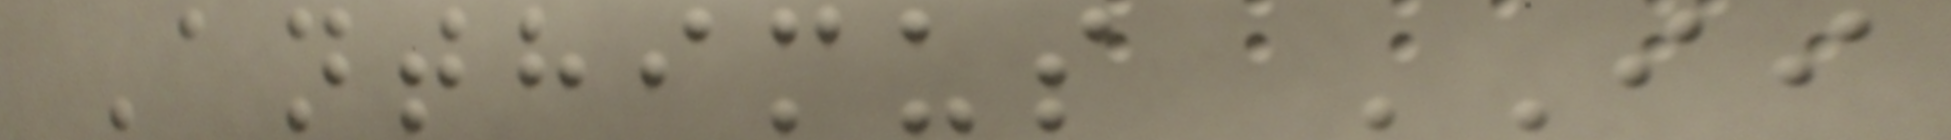Anthimus II
